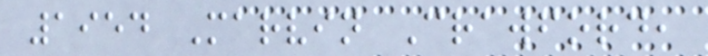1954 Marvin Crawford,
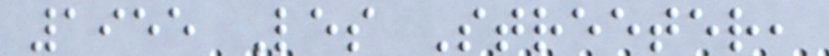1955 Les Streeter,
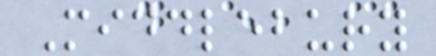Middlebury
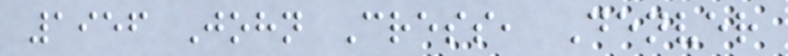1956 John Cress, Denver
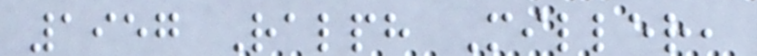1957 Ralph Miller,
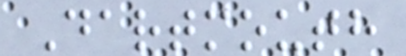Dartmouth
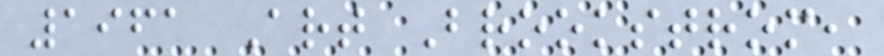1961 Art Brookstrom,
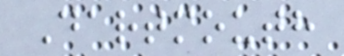Dartmouth
